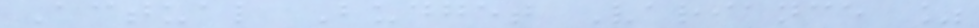Actual Budget Variance %
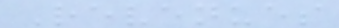Revenues
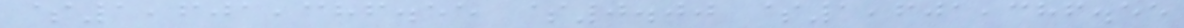$1,601,386.55 $0.00 $1,601,386.55
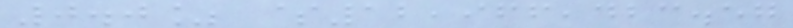0.0% $12,966,423.57
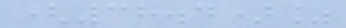(38.4)%
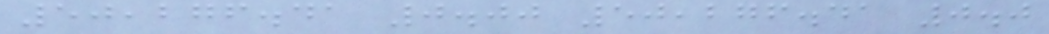50,276.41 0.00 50,276.41 0.0
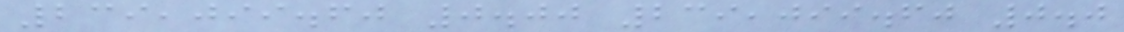239,099.60 0.00 239,099.60 0.0
